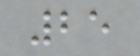25
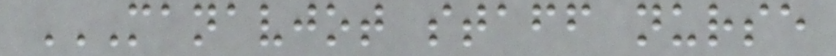MANAVJOT STAFF NURSE
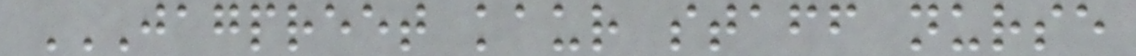JAGPREET KAUR STAFF NURSE
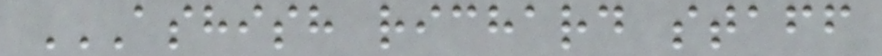ASHISH RICHARD STAFF
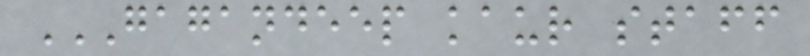GAGANDEEP KAUR STAFF
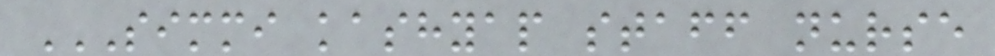SIMMI KASHYAP STAFF NURSE
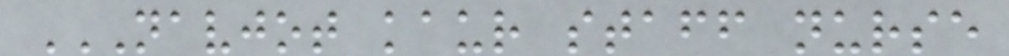NAVJOT KAUR STAFF NURSE
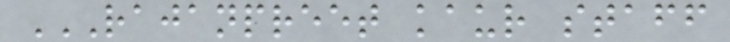RAJANPREET KAUR STAFF
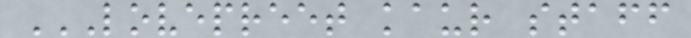LOVEPREET KAUR STAFF
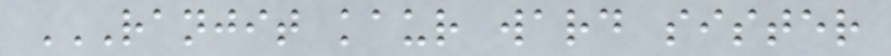RANJIT KAUR WARD SISTER
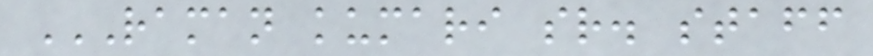RAMAN KUMARI SR. STAFF
